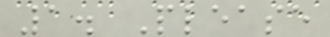1. Please
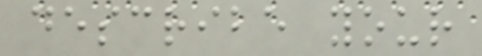describe your
